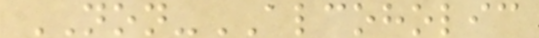NON-ALCOHOLIC
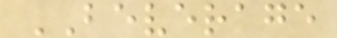BEVERAGE
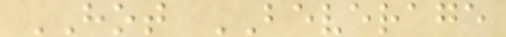HOT BEVERAGE
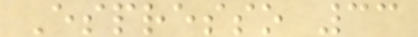Espresso 33
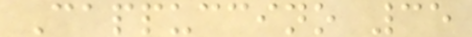Cappuccino 35
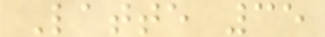Latte 35
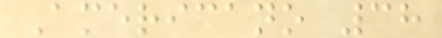Americano 38
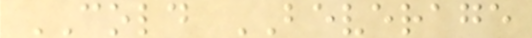COLD BEVERAGE
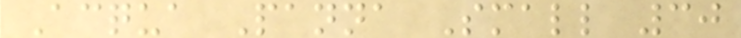Acqua Panna Small 30
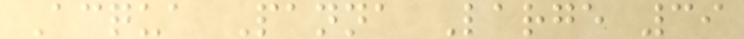Acqua Panna Large 39
